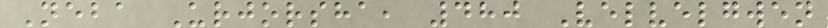Neba Urjorsha, 480 Velvelgwen
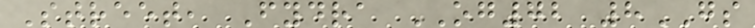Street, Fydra OG72 8GS
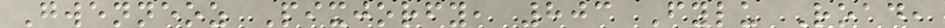Gwenneoz Pixjorfy, 803 Fylu Road,
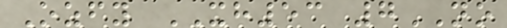Ozfy XH53 7NO
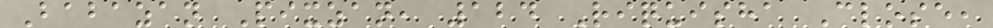Babazan Pixzan, 124 Riquisha Close,
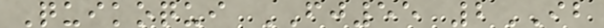Quikoqui FJ55 2IB
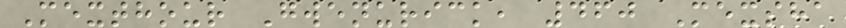Mexthour Gwenurick, 460 Mexsha
